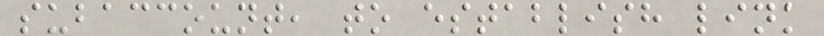subaccount, to establish link
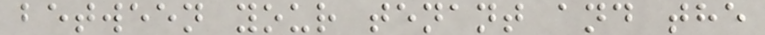between your tenant and the
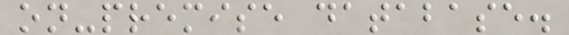on-premise database.
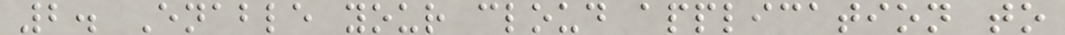2. Enable your cloud application to
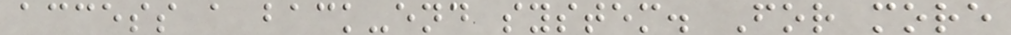access a back-end system. For more
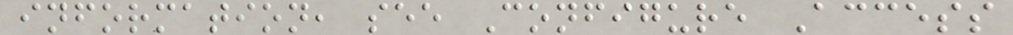information, see Configure Access
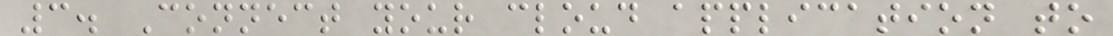3. Connect your cloud application to
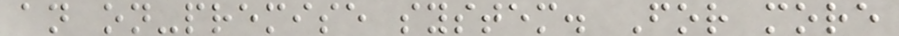an on-premise system. For more
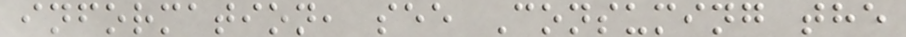information, see Consuming the
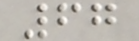67
